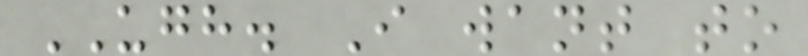UGH. I want to
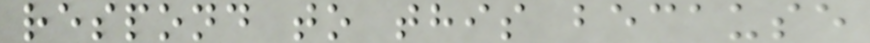respond to this because
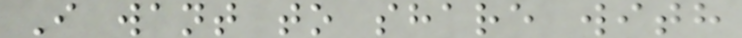I want to share with
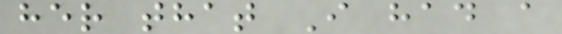her that I had a
